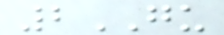2GU
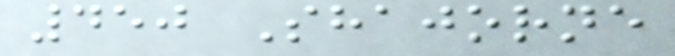450 Shajorne
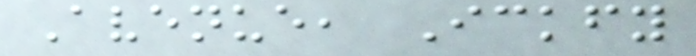Avenue, Ickfy
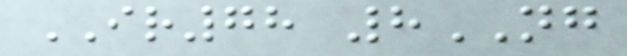IR78 8NG
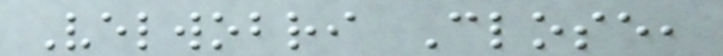Velwobri Close,
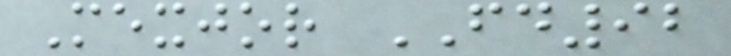Mexjor FD92
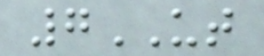7UT
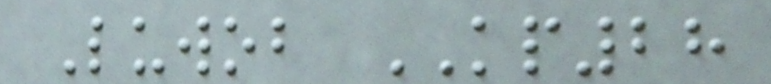Luwob KP28
